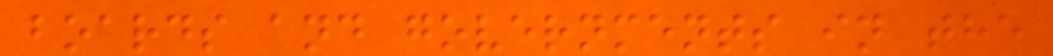boards and governments in the
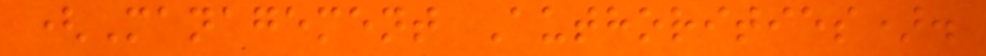(Management Authorities).
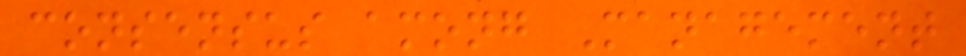consensus among Management
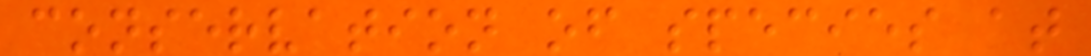conservation of species at
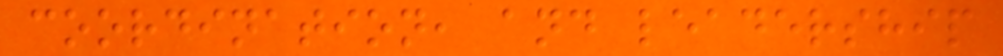coordination, and leadership
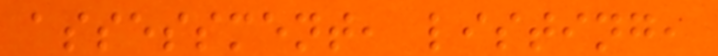assessment, listing,
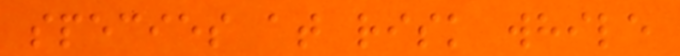species at risk while
